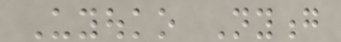Uyouko Nyong
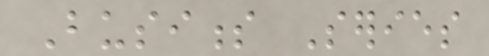Business Series
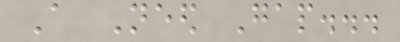A Need Gap...
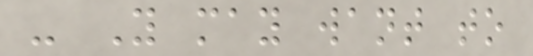- You may want to
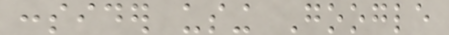consider using Google
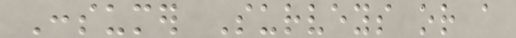Consumer Surveys or a
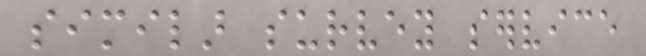similar survey service
